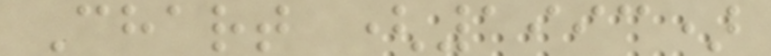Chart (1993)
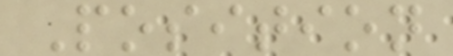Position
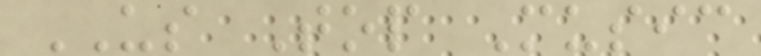US Top Music
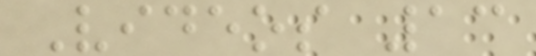Videos 13
